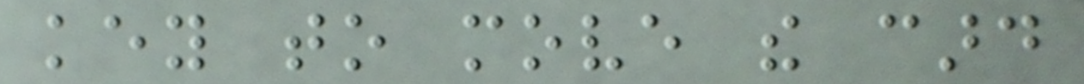key to move the card
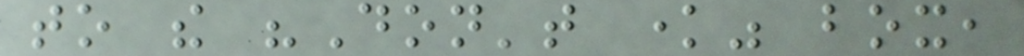to the "Don't know" box,
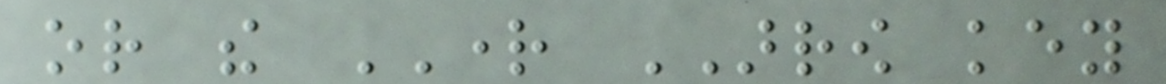or the RIGHT ARROW key
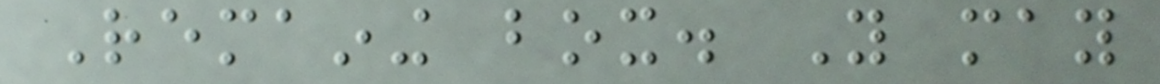Remaining box. You may
